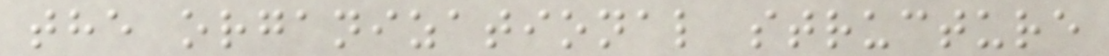the organizational structure
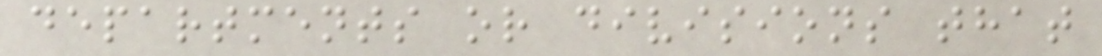departments or divisions that
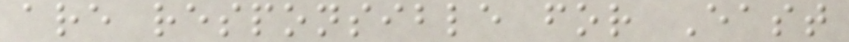are responsible for East
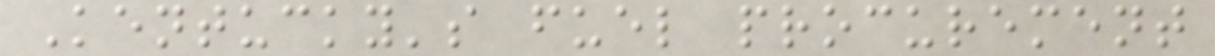Kentucky's fuel procurement
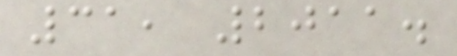31, 2011.
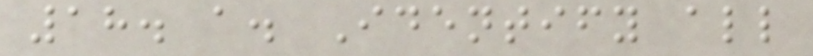18. a. Identify all
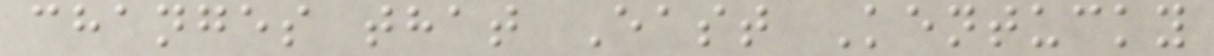changes that East Kentucky
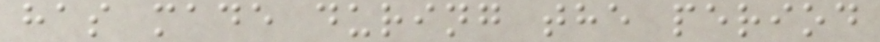has made during the period
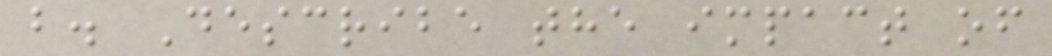b. Describe the impact of
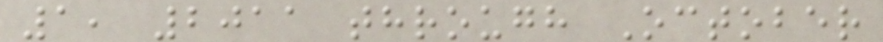1, 2011 through October
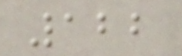122
